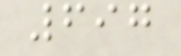697
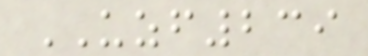UZF239
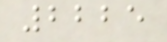2225
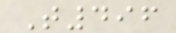T496
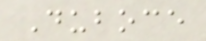Duboce
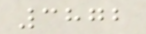3872
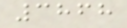3868
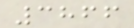3866
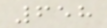658
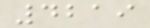4219
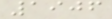1906
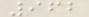962
